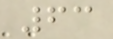63
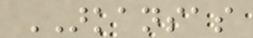ARKANSAS
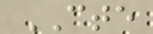CTE
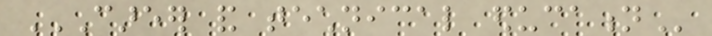CAREER AND TECHNICAL EDUCATION
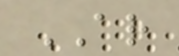AR
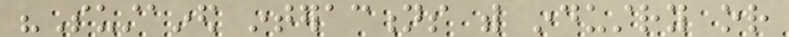"Sustained interactions with industry or
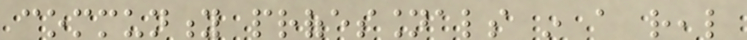community professionals in a real
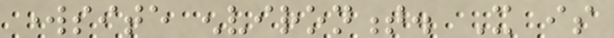worksite environment. It is
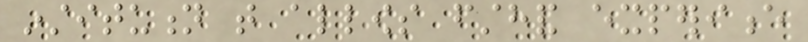institution that allows firsthand experience
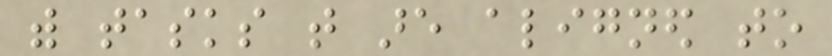with tasks that are aligned to
